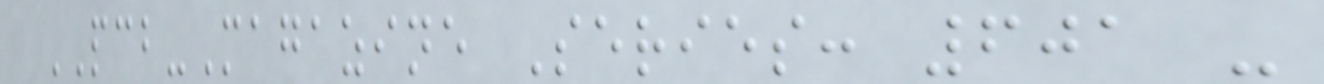PCB-Magazine Series: 601 -
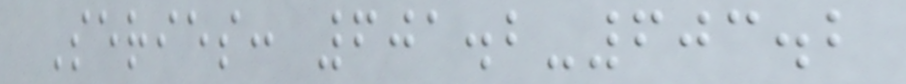Series: 601.2-603.2
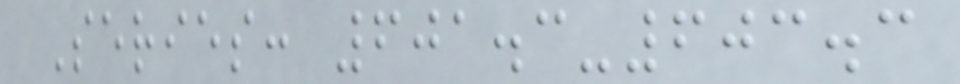Series: 601.3-603.3
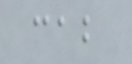cab
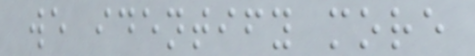we identify more
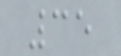35
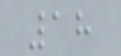18
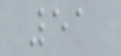51
